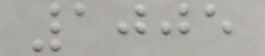1005
